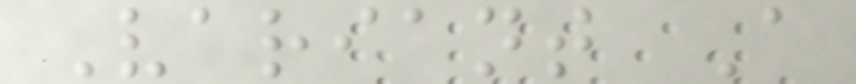Variant A
